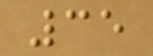35
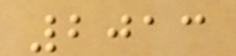2013
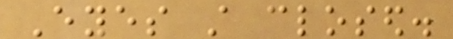Eyes still closed.
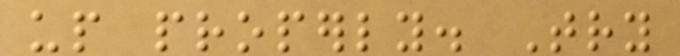up properly. Try
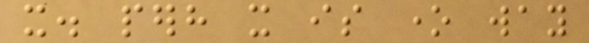it. perhaps it is one way
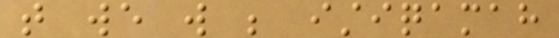that we will be istiqamah
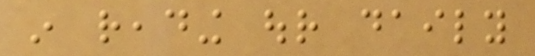in reading our daily
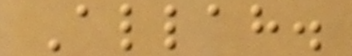Allah.
